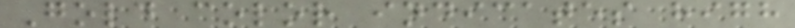Gold color indicates high
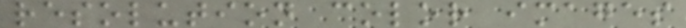resolution color images
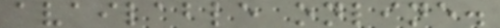available online.
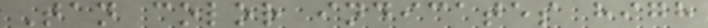Tan color indicates high
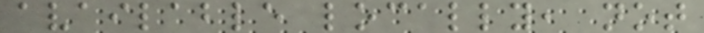available locally, not
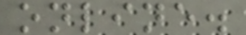online.
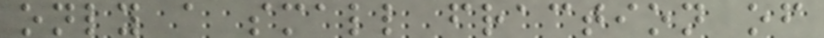only a small fraction of
